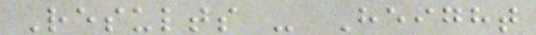Results - Height
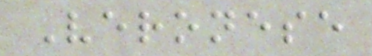Veronese
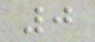0
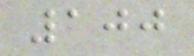100
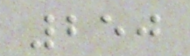250
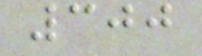300
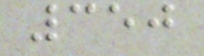350
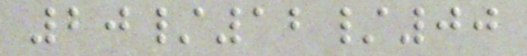20/12/00
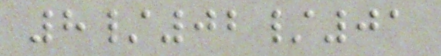8/02/01
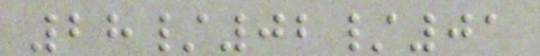28/02/01
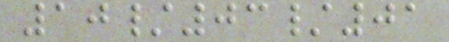10/03/01
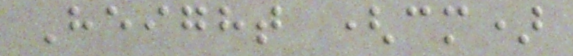Height (cm)
